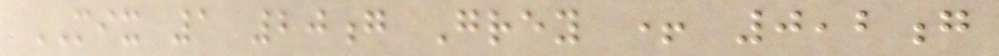MIX 1 20g Grey + 0,2g
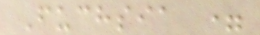Fuchsia =
